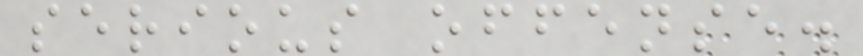serious offense.
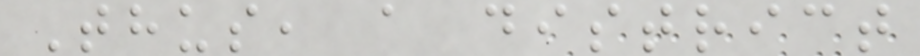Thus, a district
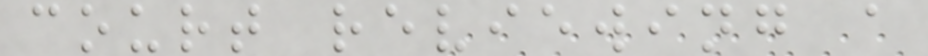court reviewing a
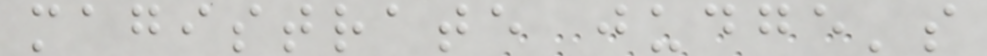magistrate judge's
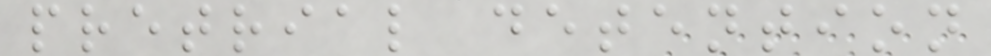pretrial detention
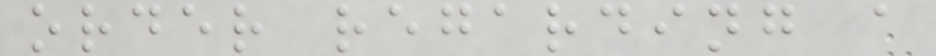order regarding a
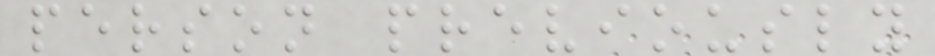person previously
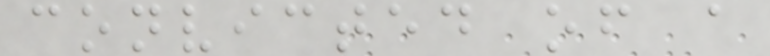convicted of a
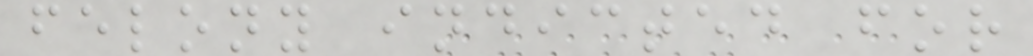felony indicted for
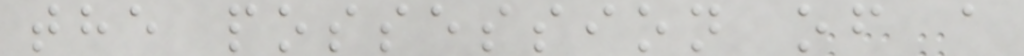the possession of a
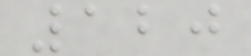120
